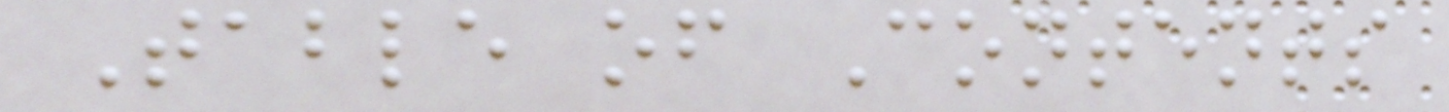Table of Contents
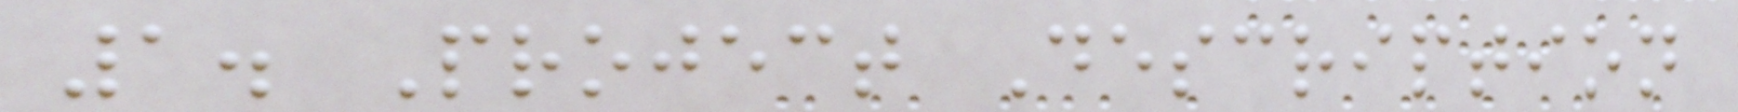1. Project Description
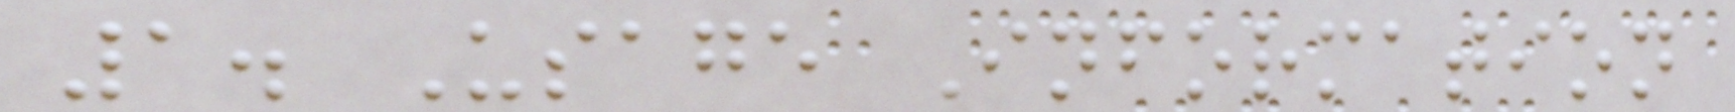1. Usage Information
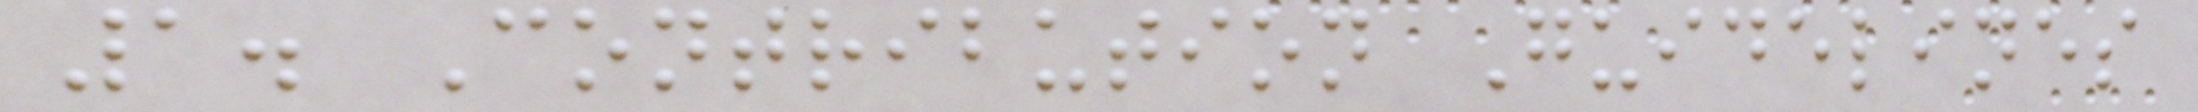1. Contribution Guidelines
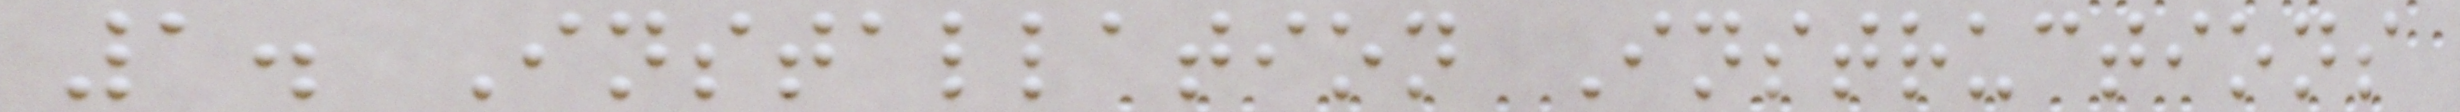1. Installation Instructions
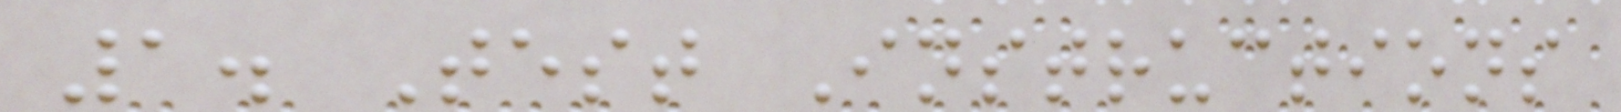1. Test Instructions
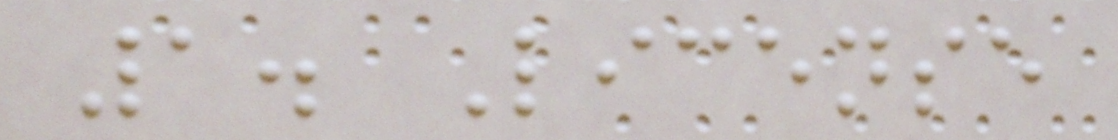1. License
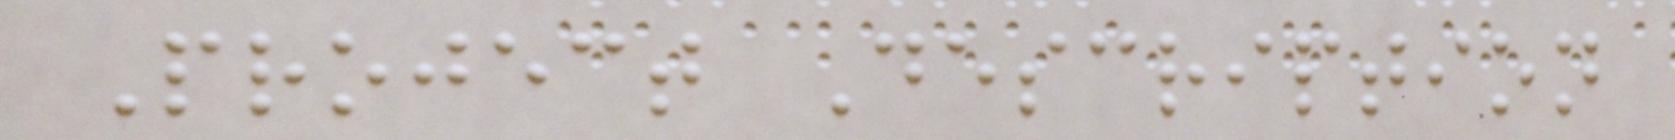Project Description
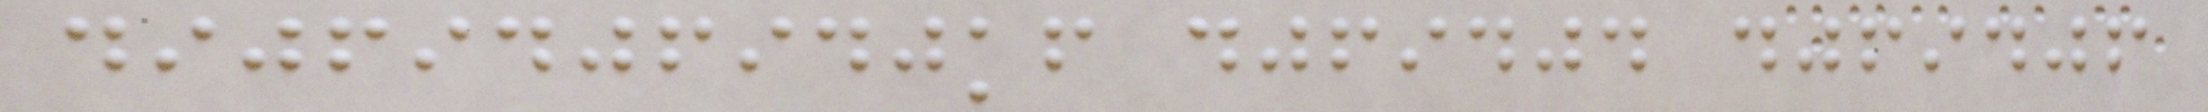dijfidjfidjkf djfidjd djfidjf
